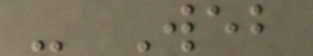- Web
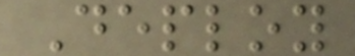Deploy
